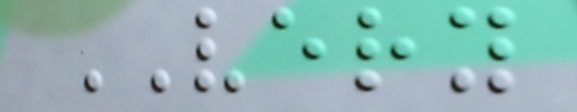VERY
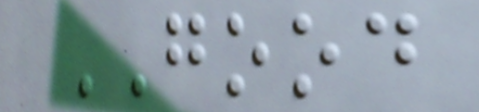GOOD
